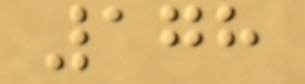178
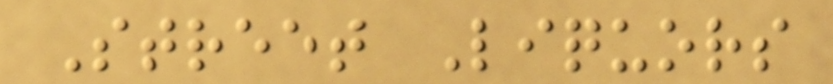Street Liquors
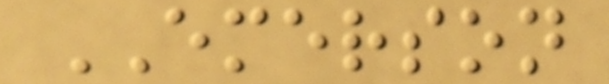EMERSON
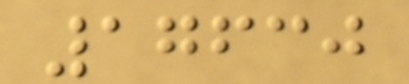17630
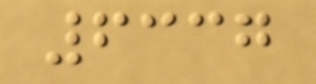6337
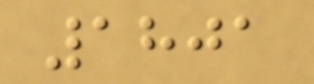1801
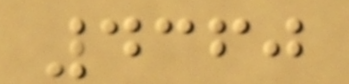4360
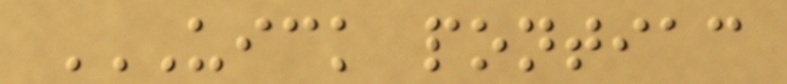UICK PONTIAC
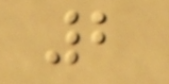2
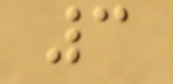3
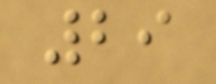29
